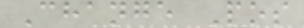Change Pos
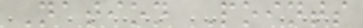Nation Points
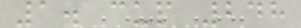1. cup 248
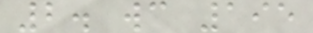2. wc 195
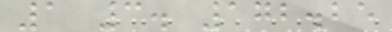1 3. 172.25
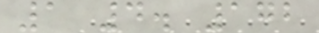1 4. 172
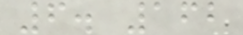6. 162
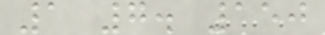1 7. 150
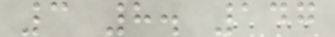3 8. 147
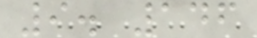9. 146
